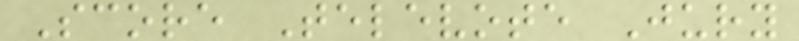Score Televote Jury
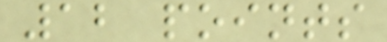12 points
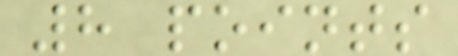8 points
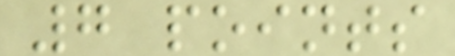7 points
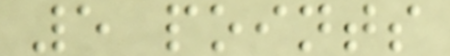5 points
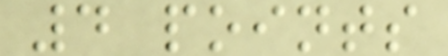4 points
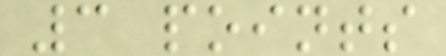3 points
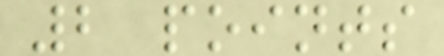2 points
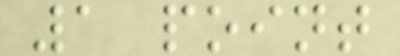1 point
